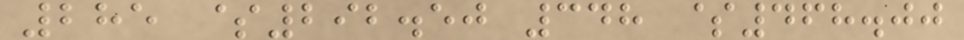285 $292.50 348 $468.00
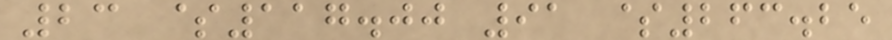23 $117.00 91 $263.25
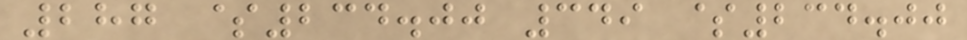287 $234.00 349 $234.00
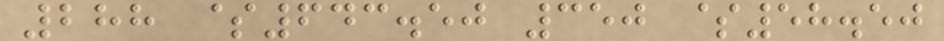288 $643.50 350 $58.50
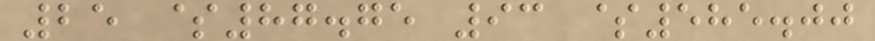25 $87.75 93 $585.00
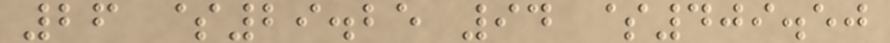26 $29.25 94 $409.50
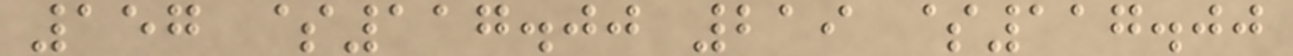157 $117.00 219 $117.00
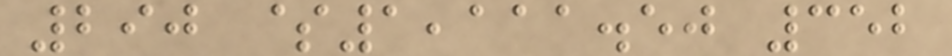290 $1,111.50 352
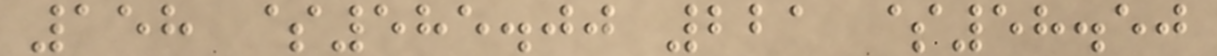158 $585.00 221 $58.50
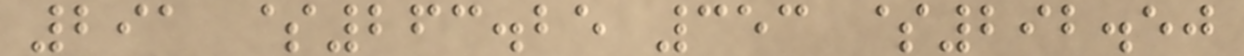291 $263.25 353 $292.50
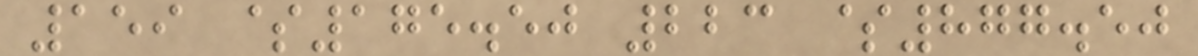159 $175.50 223 $877.50
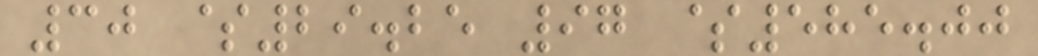30 $29.25 97 $585.00
